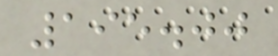195.00
